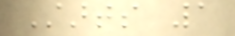Starts 1
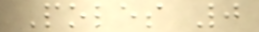Poles 0
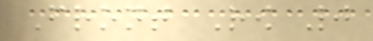Front Row 0
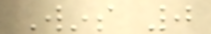Wins 0
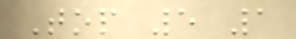Top 5 1
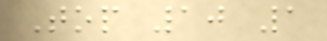Top 10 1
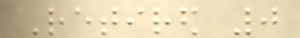Retired 0
